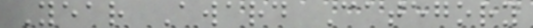Year Award Category
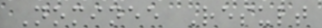Nominee Result
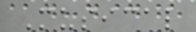Musical
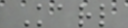Karl
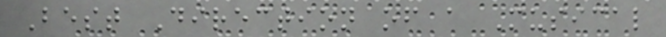Best Direction of a Musical
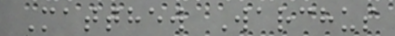Matthew Warchus
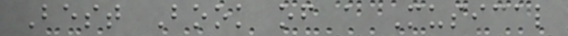Best Book of a Musical
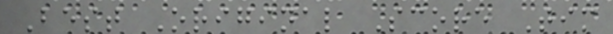Best Original Score Tim
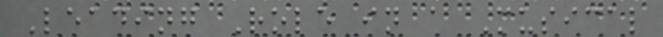Leading Role in a Musical
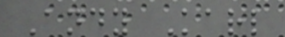Andy Karl
